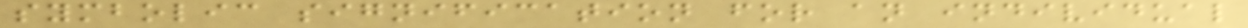symbolic signification for an individual
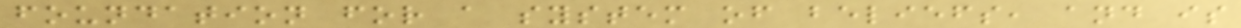foundation for a system of beliefs, and is
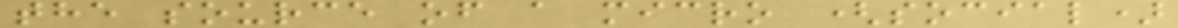the source of a micro (social)
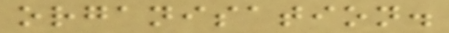organisation.
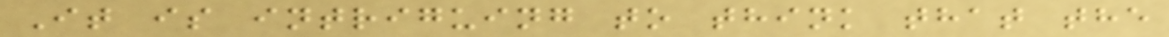It is intriguing to think that the
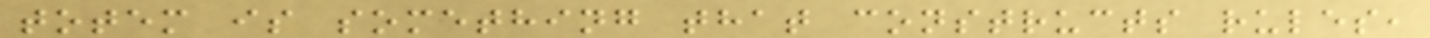totem is something that constructs rules,
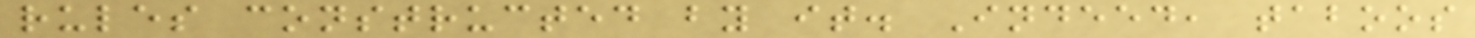rules constructed by it. Indeed, taboos
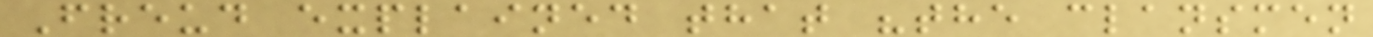Freud explained that "the clansmen
